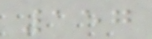157
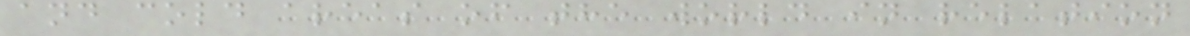and cold areas of the world in relation
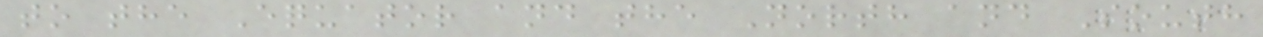to the Equator and the North and South
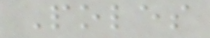Poles
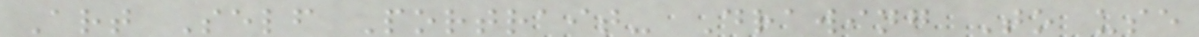Art Self Portrait- Drawing To use
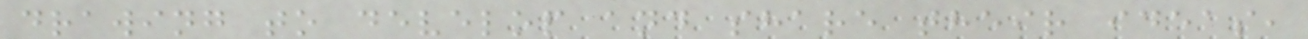drawing to develop and share their ideas,
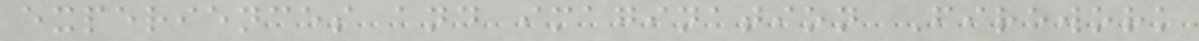experiences and imagination Firework
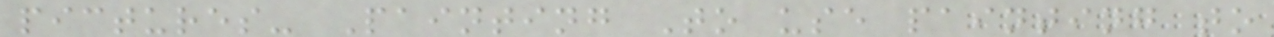pictures- Painting To use painting to
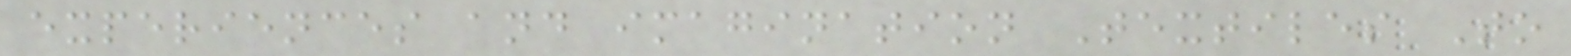experiences and imagination Textiles To
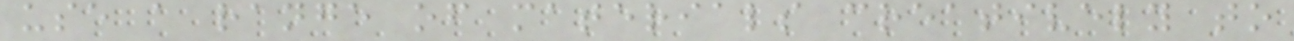use a range of materials creatively to
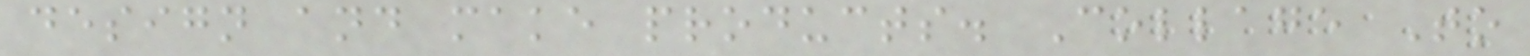design and make products. Collage To
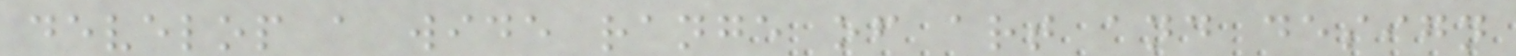develop a wide range of art and design
